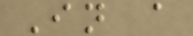In a
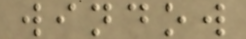window
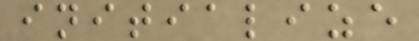initialize
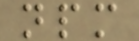npm
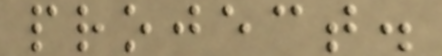project.
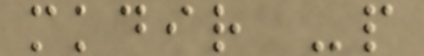mkdir -p
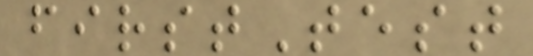firstTest
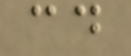cd
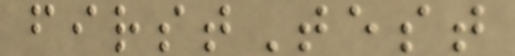firstTest
